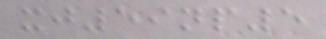xj59np5
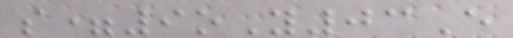s=9oY03E
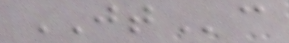JTc
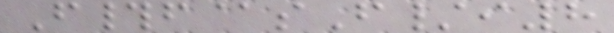F#f@sF/i8
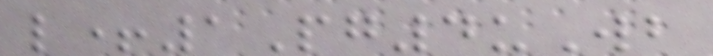l+1Pg4uWb
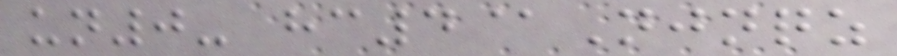un0- hc4@Njnqz
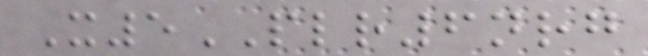X5PLR6nrg
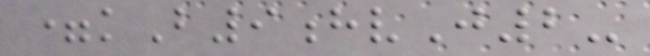=kB9hvJ2-
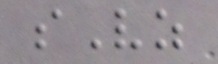sVz
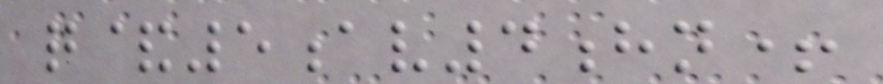q&5av4hn+
